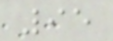95
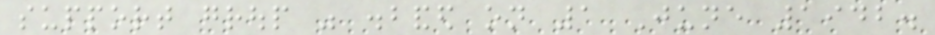support group was disbanded on 1 June 1942.
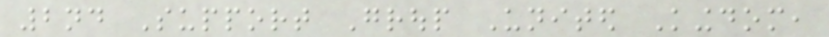2nd Support Group United Kingdom,
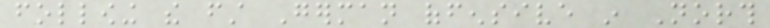following the first German offensive in North
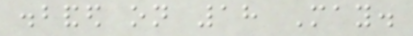disbanded on 18 May.
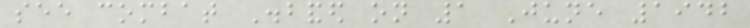see combat Disbanded on 1 June 1942
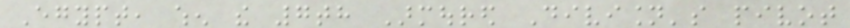Egypt, when the 7th Armoured Division's pivot
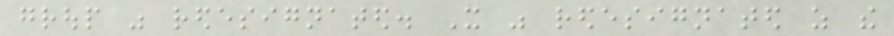group was redesignated. It was redesignated as the
